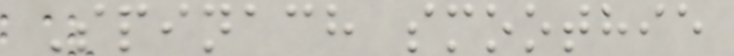Spinach smoothie
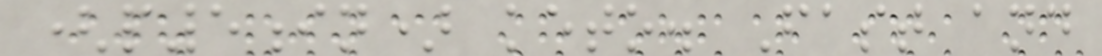(p5in) keto. Fast and
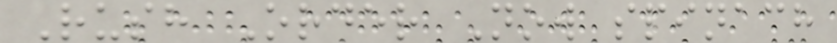Rush Order Now spinach
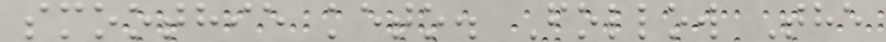smoothie keto. Follow The
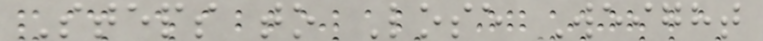Steps to Lose Weight
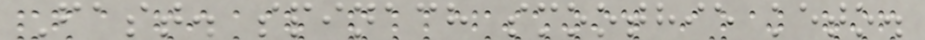Fast. spinach smoothie keto.
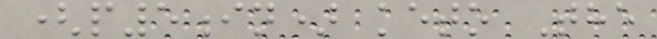(p5in) keto The
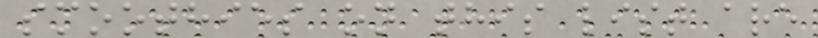smoothies on this list are
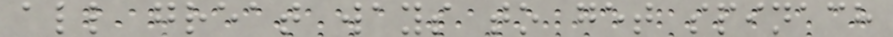all great ways to get spinach
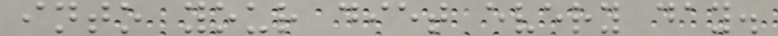into your diet every day.
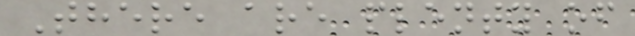There are plenty of
